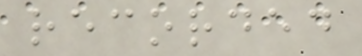recorded
